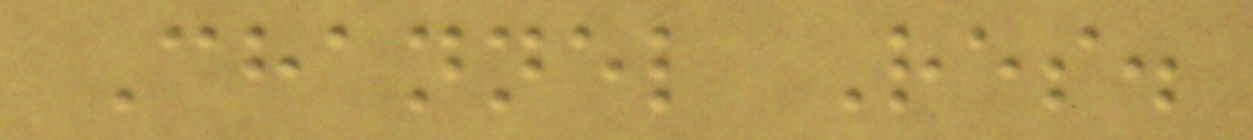Channel Res.
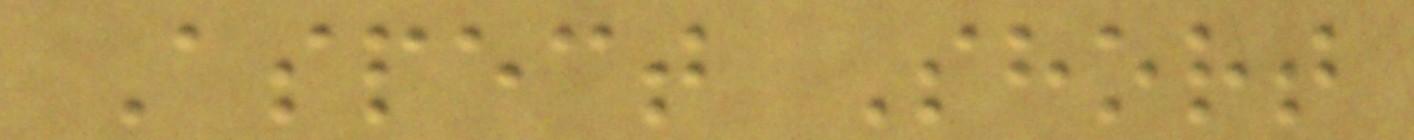Aspect Short
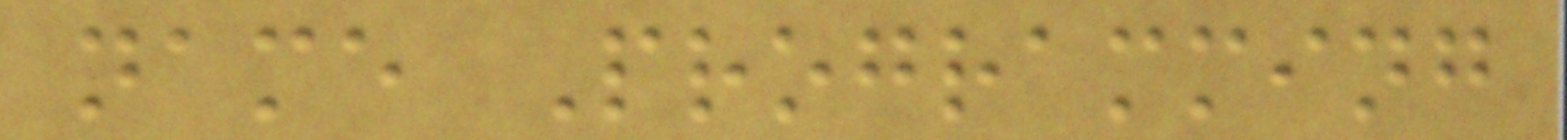name Programming
